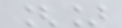[]
